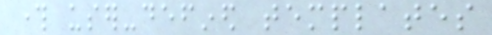through user-defined templates
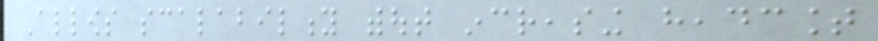Allows scalability without increasing headcount
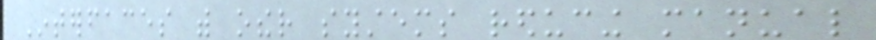Interfaces with other systems reducing manual
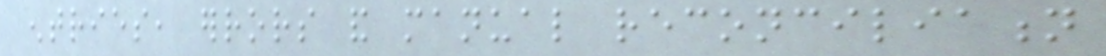entries, errors and manual reconciliation
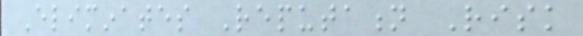Eliminates Reputation Risk
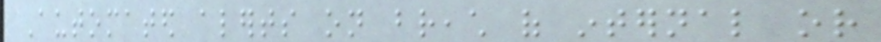Automated alerts on breach of internal or
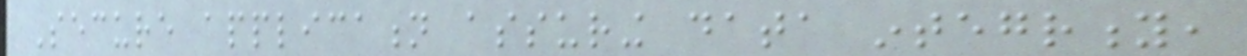Secure application assuring data integrity,
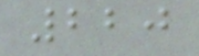220
